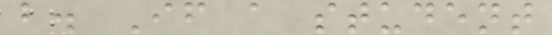b. If a student
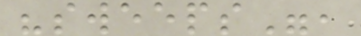"sweeps",
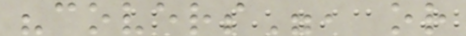"covers", or
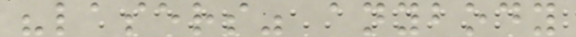"lasers" anybody
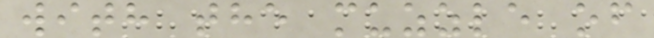with the muzzle of
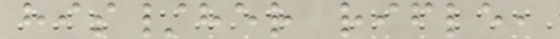his/her rifle,
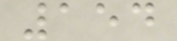154
